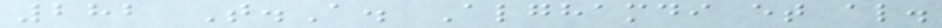282 T.A. Alghamdi et al.
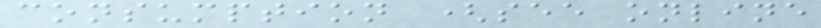consumption (see online
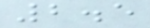2.5
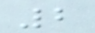2
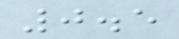0.5
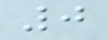0
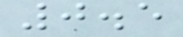0.5
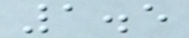1.5
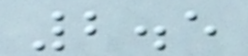2.5
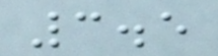3.5
